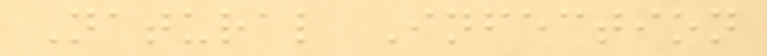Natural Infection
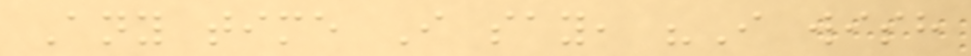Any time I say, "I wish
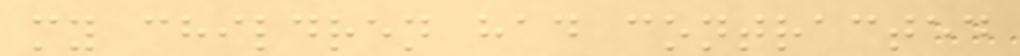my children had contracted
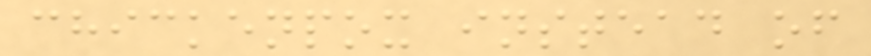chickenpox instead of
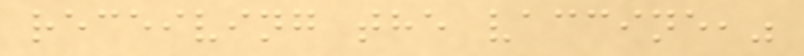receiving the vaccine,"
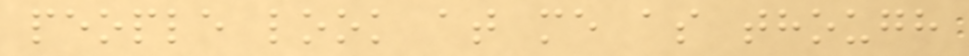people look at me as though
